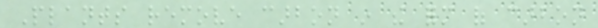Plants remove carbon in the form of carbon
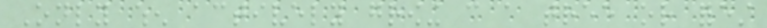Only when actively growing can a tree or forest
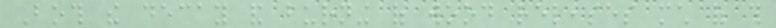Both the decay and burning of wood releases much of this
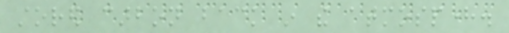stored carbon back in the atmosphere.
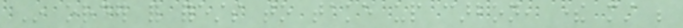In order for forests to take up carbon, there must be
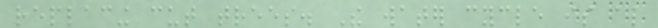replacing cut trees. The water cycle is also
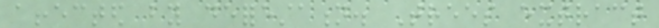affected by deforestation. Trees extract
